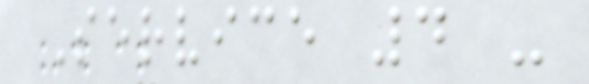Service 4 -
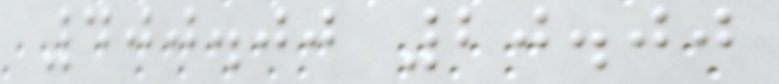400.00 20.00
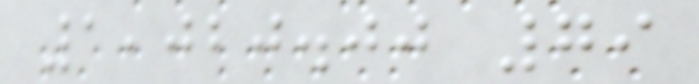1,020.00 79
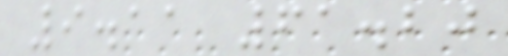9.11 61.20
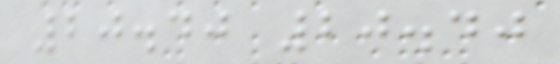20.40 20.40
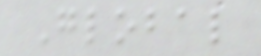Global
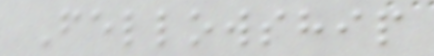Fellowship
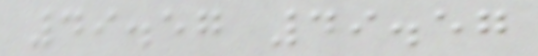49.57 49.57
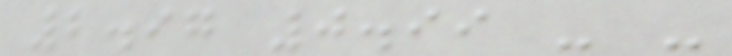2.97 0.99 - -
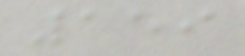159
